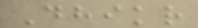Dhikr
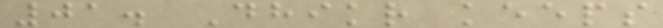01. Dhikr keeps
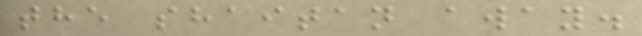the shaitan away.
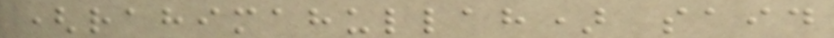(rahimahullah) said
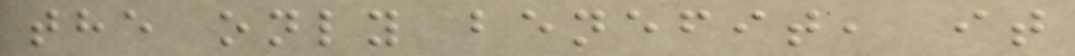the only benefit, it
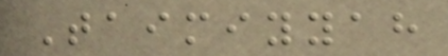Taimiyyah
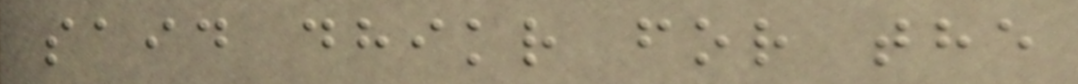said dhikr for the
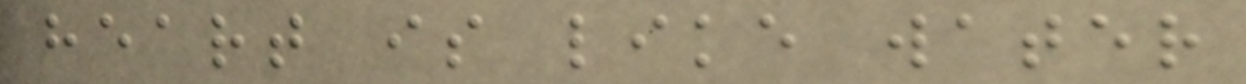heart is like water
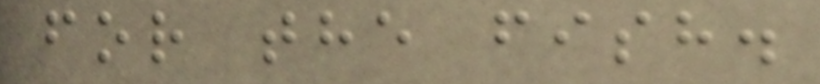for the fish.
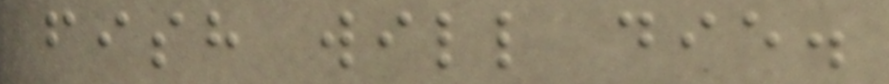fish will die.
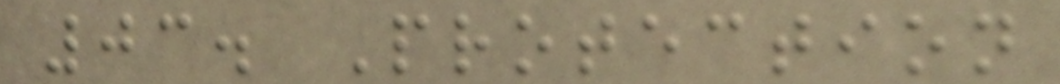03. Protection
